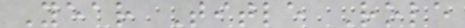Year Title Role
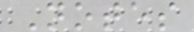Notes
